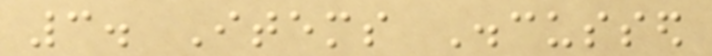3. Items Discussed
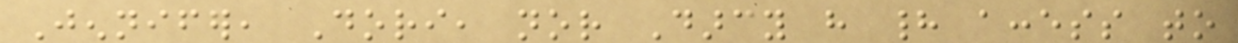Jennifer, Dori, nor Darcy have had access to
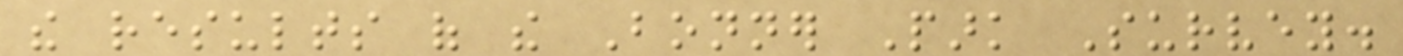the results of the Bonner Park Survey.
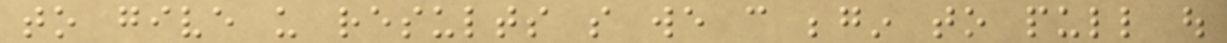to give us results so we can begin to pull out
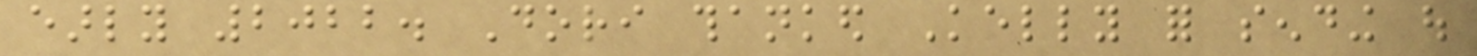early 2022. Dori thanked Kelly for sending out
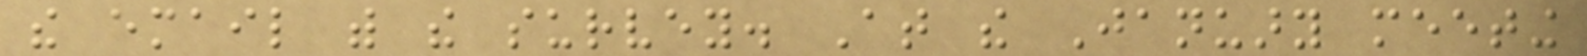the email with the survey. At the January meeting
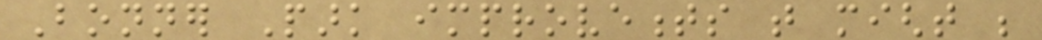Bonner Park improvements that might be
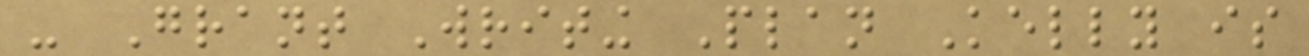- Grant Writing Plan Kelly is
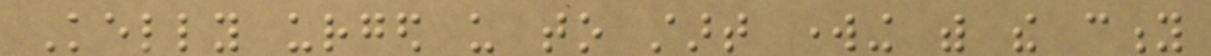Kelly urged us to start working with the city
